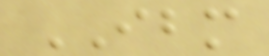IBM
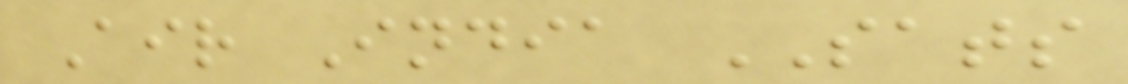Air India SATS
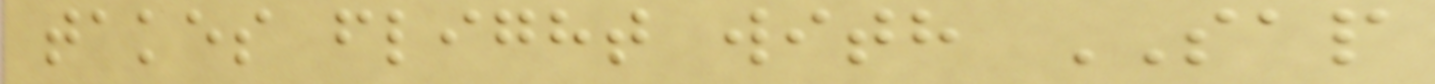takes flight with SAP
